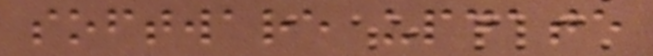software update
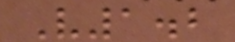V1.2
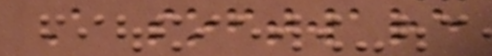A software
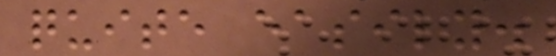quite easily.
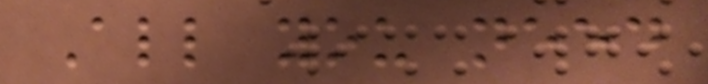All you need
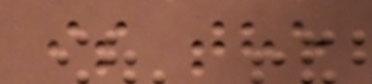is the
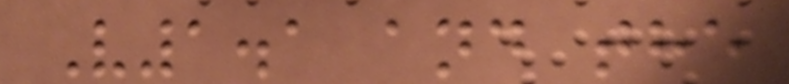V1.1 and the
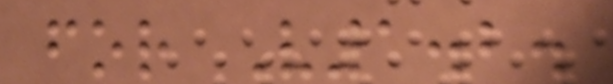for V1.2.
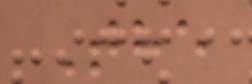The
